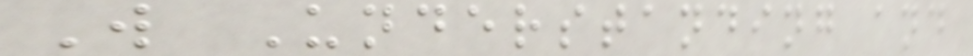W Understanding and
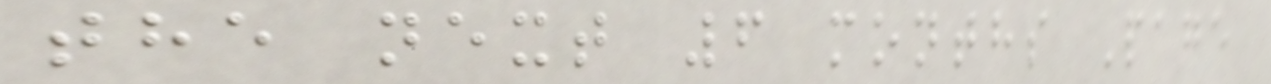the next 6 months Page
